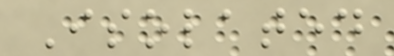Isolated
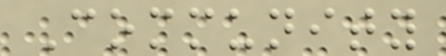Community
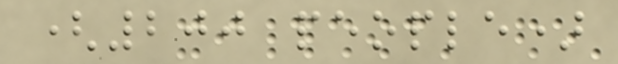(200 people)
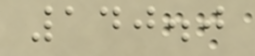140.0
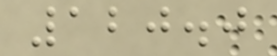120.0
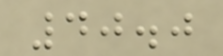40.0
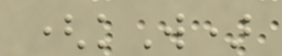(kW)
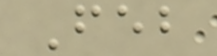Feb
